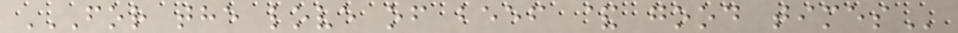FOR THE LOVE OF BEEF & GOOD TIMES
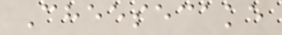Cheesecake
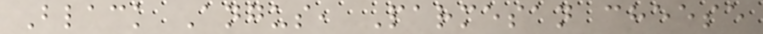Black Angus, Parmesan cheese
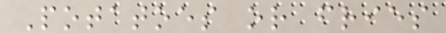Potatoes or fries
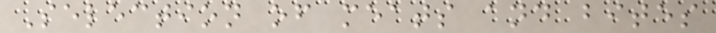Selection of meats and bites
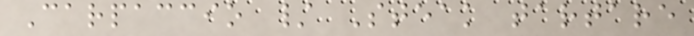Carpaccio / Steak tartare
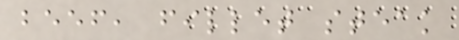beef, fillet steak
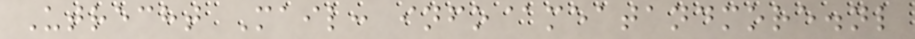Utrecht Mail: info@meatandmore.nl
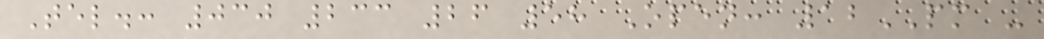Tel.: 030 233 26 58 Open: 12PM -
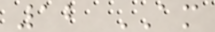12 AM
